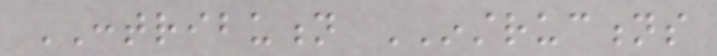CONTRIBUTION INSTRUCTIONS
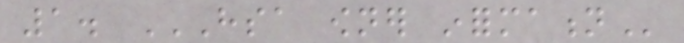1. HSA OWNER INFORMATION
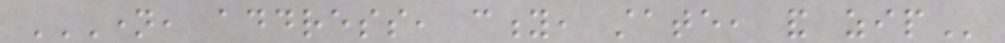NAME, ADDRESS, CITY, STATE, AND ZIP
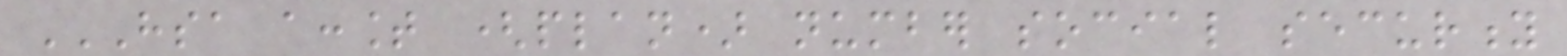HSA ACCOUNT (PLAN) NUMBER SOCIAL SECURITY
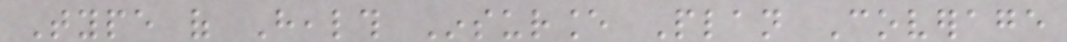Type of Health Insurance Plan Coverage
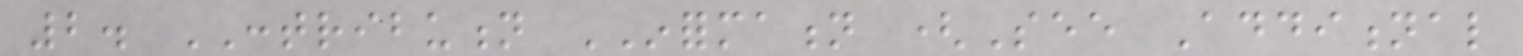2. CONTRIBUTION INFORMATION (See Additional
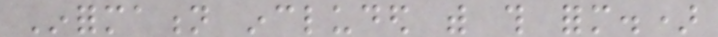Information included with this form.)
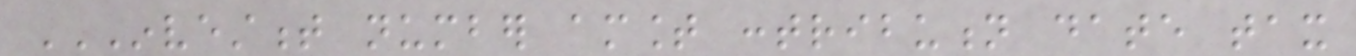INVESTMENT NUMBER AMOUNT CONTRIBUTION DATE TAX
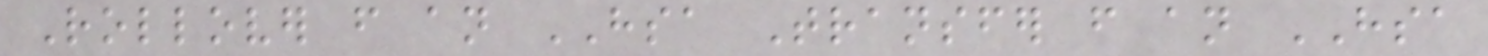Rollover from an HSA Transfer from an HSA
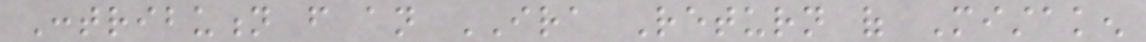Contribution from an IRA Return of Mistaken
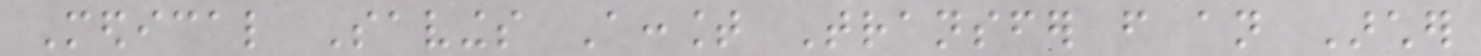Medical Savings Account Transfer from an Archer
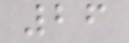26
